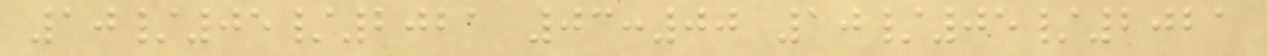10/05/2021 03:00 10/05/2021
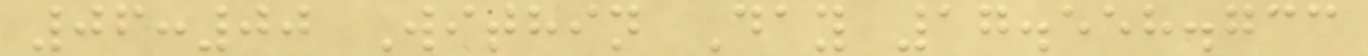06:00 Within Day 17.558.733
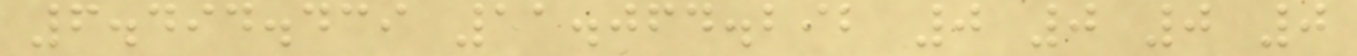6.494.439 11.064.292 0 0 0 0
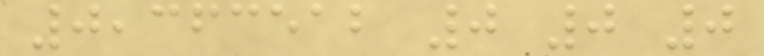0,363512 0 0 0
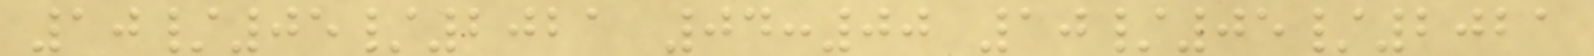10/05/2021 04:00 10/05/2021
